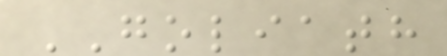GOLIATH
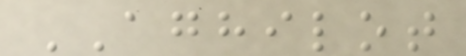AGHILOT
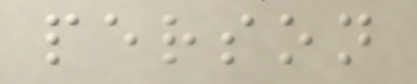person
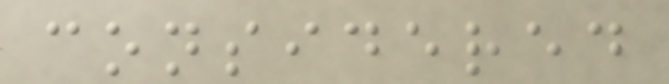considered
